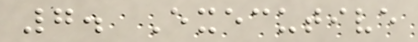7. Executive
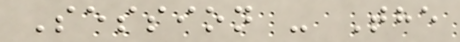Session - The
